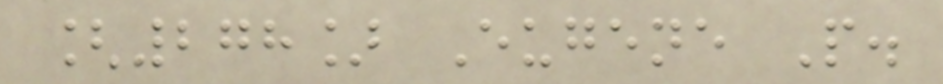[278] Eugene P.
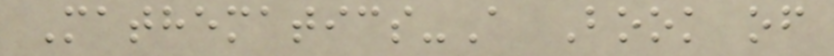Mathematics-A Book of
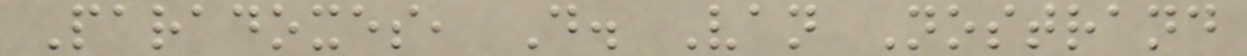Paradoxes, D. Van Nostrand
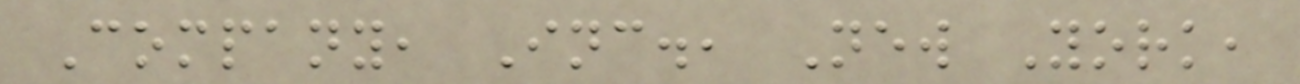Company, Inc., New York,
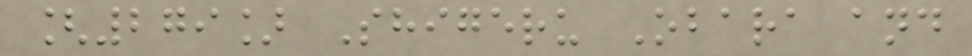[279] Shigeru Obara and
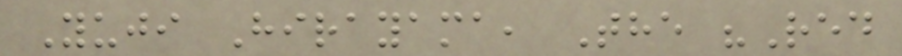Yuji Hirayama, The "Red
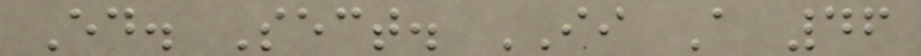Ed. Sect. II A 46
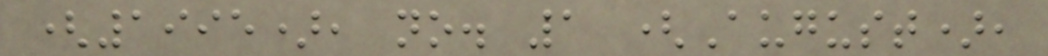(1995), no. 1 (August),
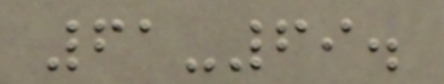61-69.
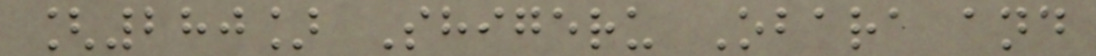[280] Shigeru Obara and
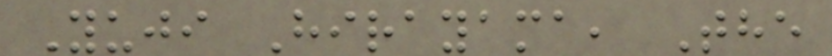Yuji Hirayama, The
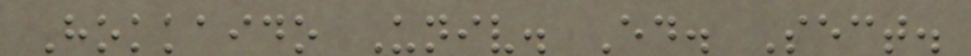Hokkaido Univ. Ed. Sect.
